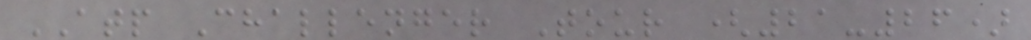ATP Challenger Tour (21-26)
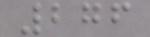276
